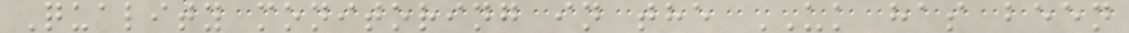Quality monitoring in the UK has been
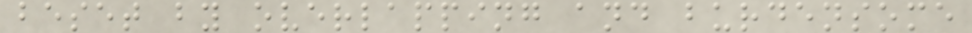beset by overlapping and burdensome
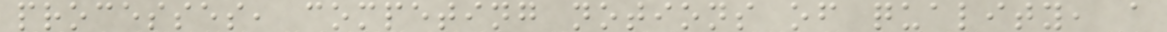processes, competing notions of quality, a
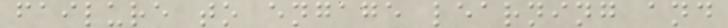failure to engage learning and
